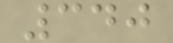340
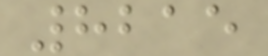8215
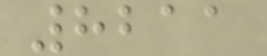8211
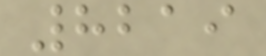8219
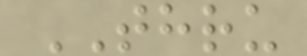THRU
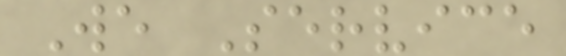We Service
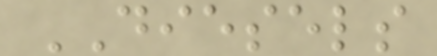DIESELS
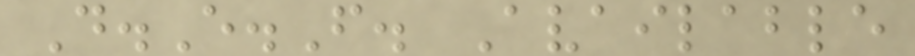D.E.F. Available
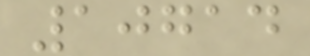10714
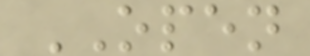OPEN
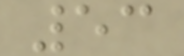53
